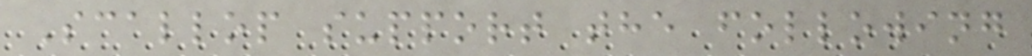Scallop support the following
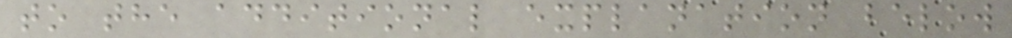to the additional explanation below
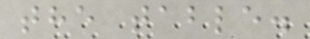the table.
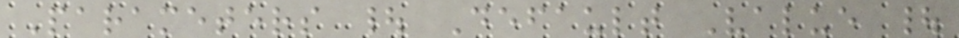Parameters | Default Value |
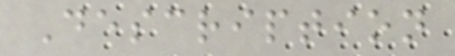Description
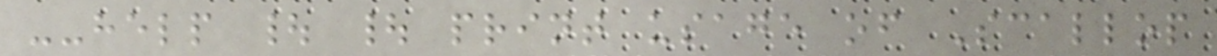--help | | print usage of Scallop
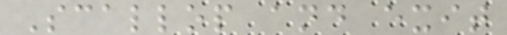Scallop and exit
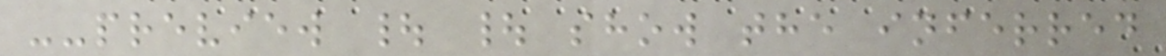--preview | | show the inferred
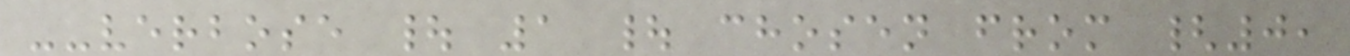--verbose | 1 | chosen from {0,
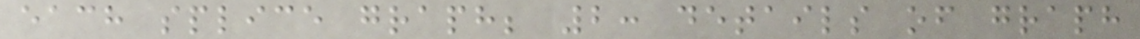each splice graph; 2: details of graph
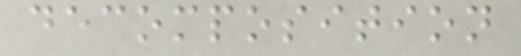decomposition
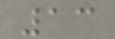13
